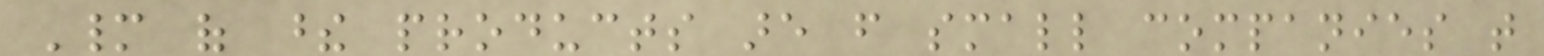Many of these products are from small companies that
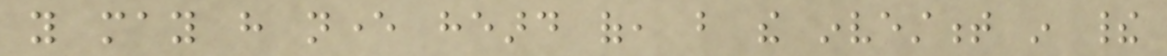you may have never heard of, but the investment in their
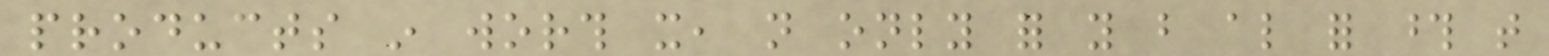products in worth it, not only for you but also for those that
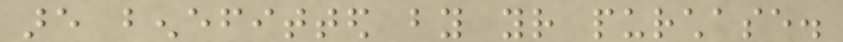are benefitted by your purchase.
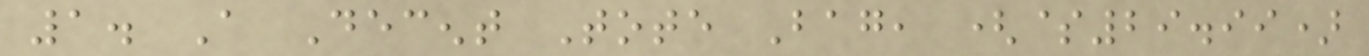1. A Decent Tote Bag, ($29.99)
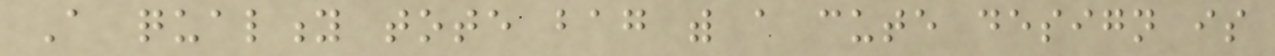A quality tote bag with a cute design is
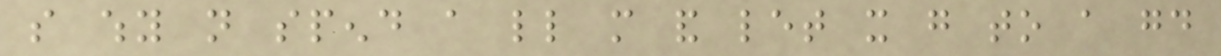so why not spend a little more and let it go to a good
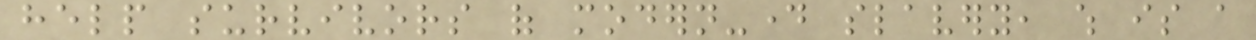help survivors of modern-day slavery, which is a
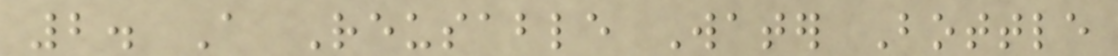2. A Reusable Water Bottle
